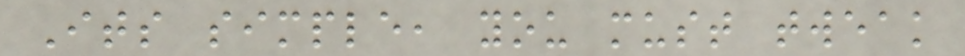Its simple, you must tweak
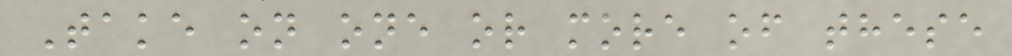Take on one or more of these
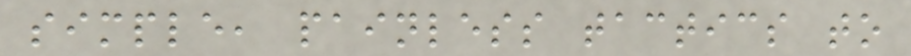simple, painless tactics to
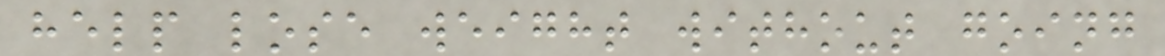help lose weight without going
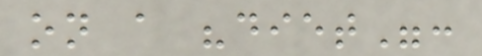on a "diet":
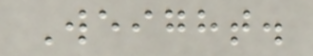Weight.
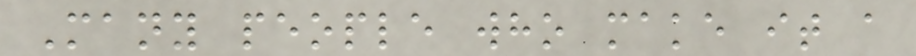Many people who make it a
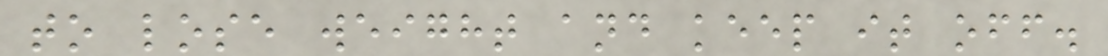to lose weight and keep it off.
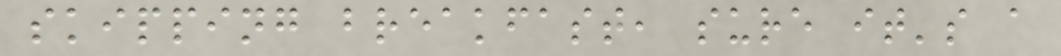skipping breakfast, sure it's a
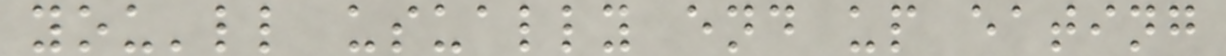you'll usually end up eating
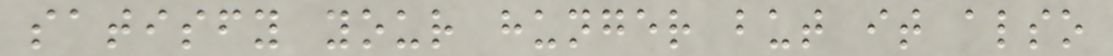satisfy your hunger but it also
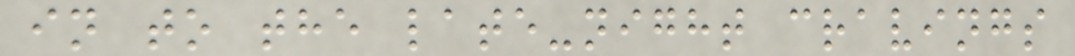in to the late-night cravings
